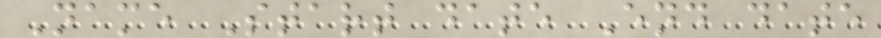Name Start date End date
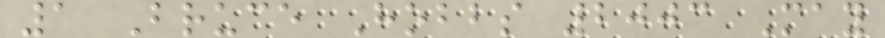1 Bruce Hobbs 2003 May
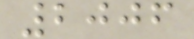2006
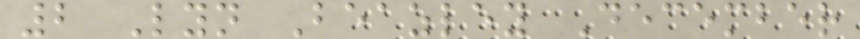2 Lyn Beazley December
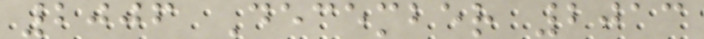2006 December 2013
